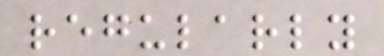regularly
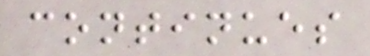continues
